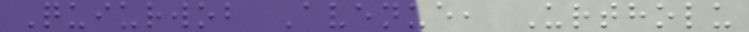Quiurwob Avenue, Urtholu
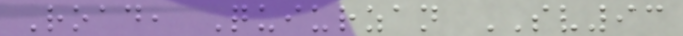Road, Quiurzan SV93
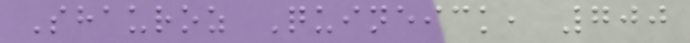Shauroz Quineick, 700
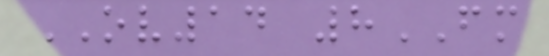OV14 8FM
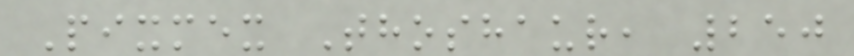Pixmex Thoshaur, 250
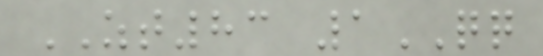ZT83 1QQ
